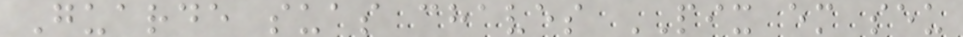Guarde suas chaves PIX em seu
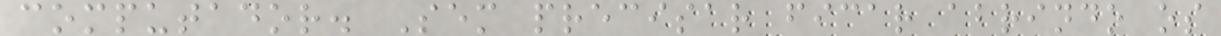computador. Sem precisar ficar abrindo os
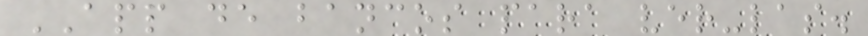APP de bancos para ver-las.
